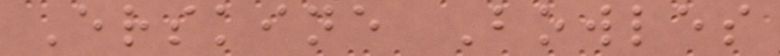Erskine Bowles
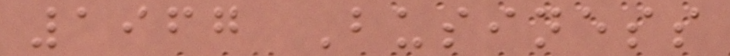1967 Business
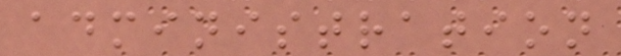administration
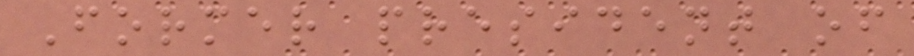Former president of
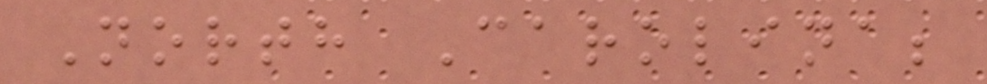North Carolina;
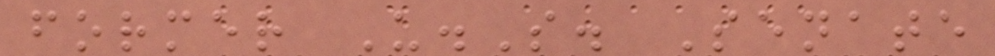former U.S. Senate
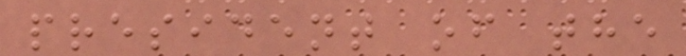president of the
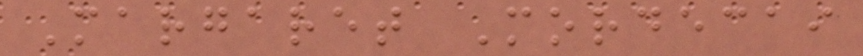Margaret Mordecai
